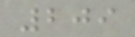209
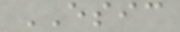ESIC
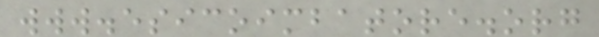www.esicoimbatore.org
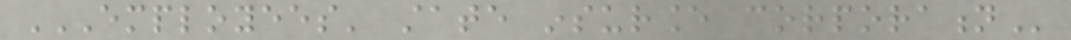EMPLOYEES' STATE INSURANCE CORPORATION
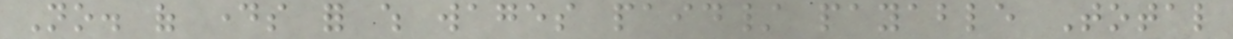No. of days for which wages paid/ payable Total
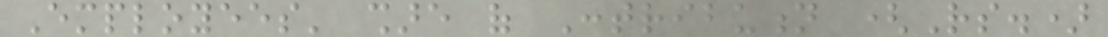Employees' share of Contribution (Rs.)
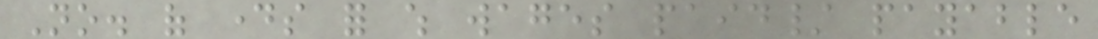No. of days for which wages paid/ payable
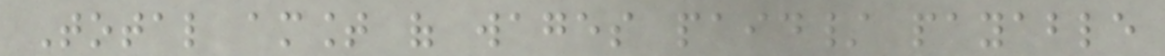Total amount of wages paid/ payable
